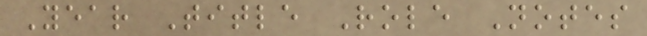Year Title Role Notes
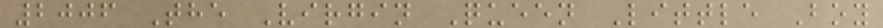2006 The Virgin Queen Little Boy
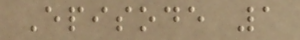Episode 1
